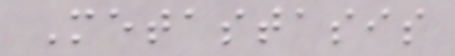Metastasis
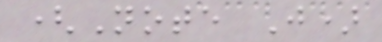(Note J)
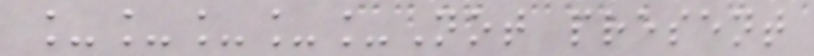_____Not present
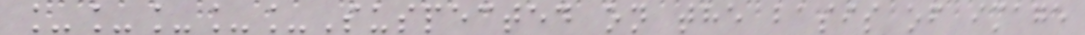_____Suspected on the basis of image
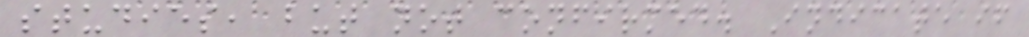studies, but not confirmed. Indicate if
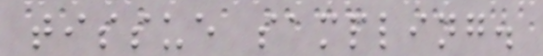tissue sampling.
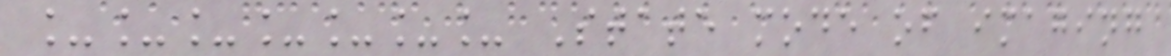_______ State mode of imaging
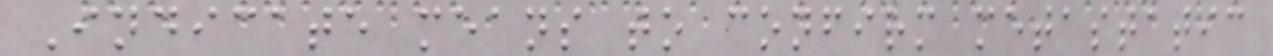Indicate means to confirm metastatic
